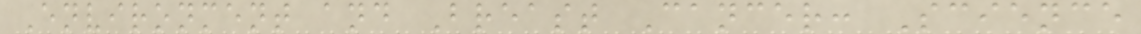Environment and Breast Cancer: Science
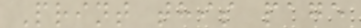Print this page
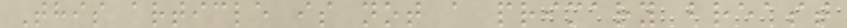This article is not a primary breast
